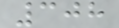308
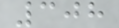308
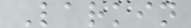Larkin
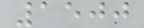1500
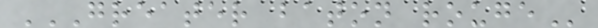GREATER BATON ROUGE
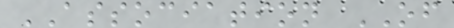ASSOCIATION OF
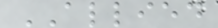ALLIED
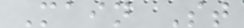Main St
